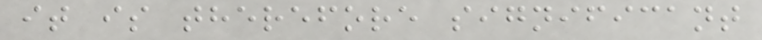it is therefore significant
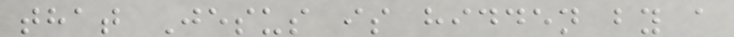that Jesus is hidden by a
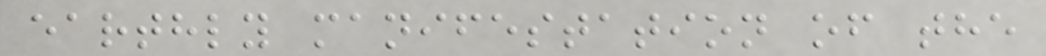earthly manifestation of the
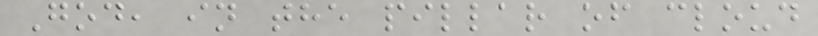God, in the pillar of cloud
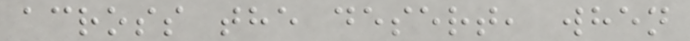across the desert, when
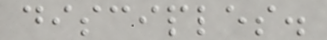disciples.
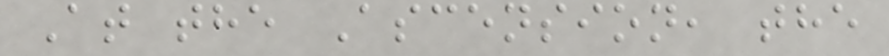At the Ascension, the
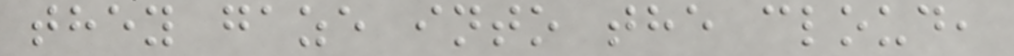they gaze into the cloud,
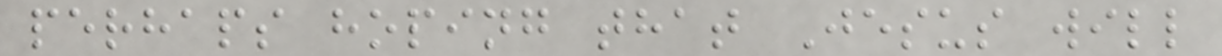perhaps hoping that Jesus will
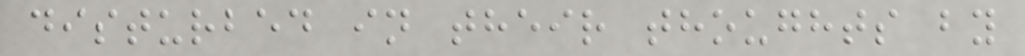disturbed in their thoughts by
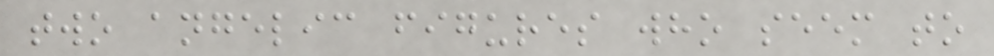two angelic figures who seem to
